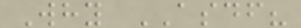Why ASDF?
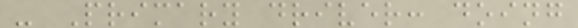- Primary driver: doing
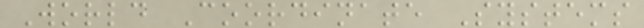World Coordinate Systems
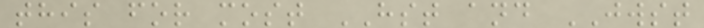this for most HST and JWST
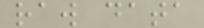raw data
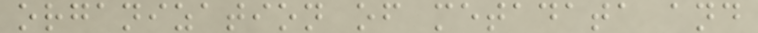organization of metadata and
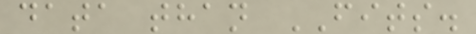data than FITS.
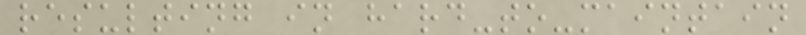resulting in hard-to-maintain
